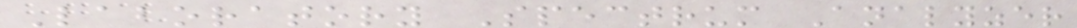Laboratory Spectrum Analyzer
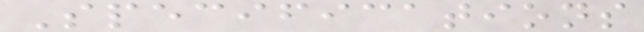Specifications
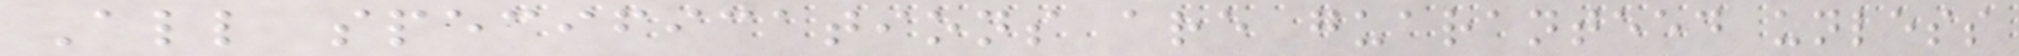All specifications are guaranteed unless
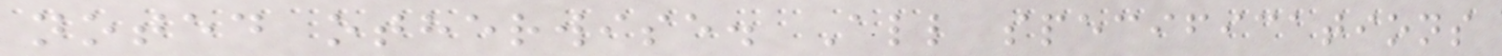noted otherwise. All specifications
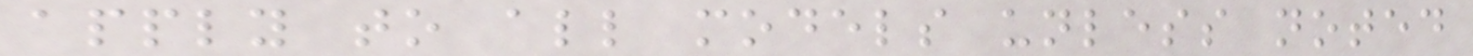apply to all models unless noted
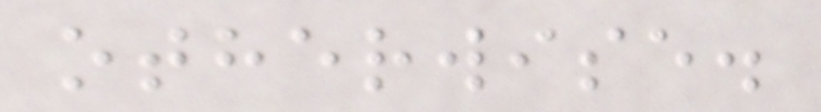otherwise.
